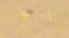a
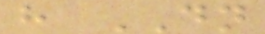h DN
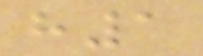h1
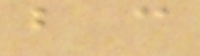b c
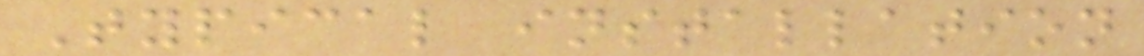Typical installation
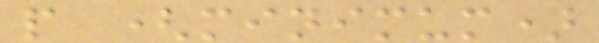p (minimum)
